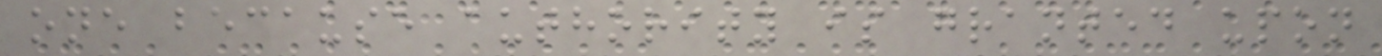one because authority is granted upon
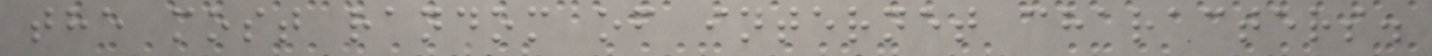the most random of internet characters.
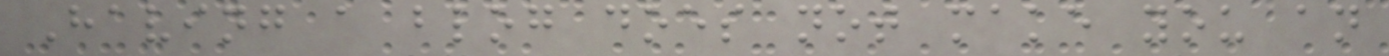Having a blog does not make you an
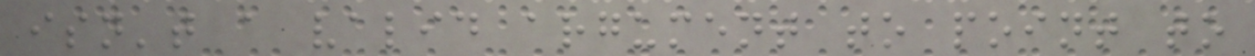isn't a valid argument to point to
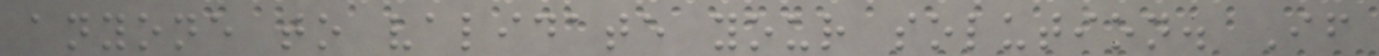anyone to validate your solution. If
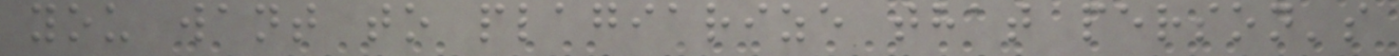you want to plagiarize that person's
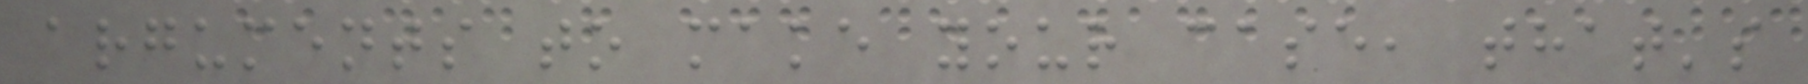arguments to make your case, that's
